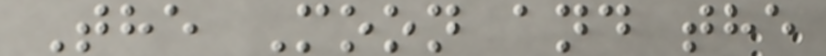The Moon and the
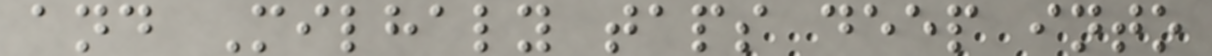and Milhaly taps deep into
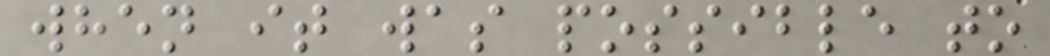when it was possible to
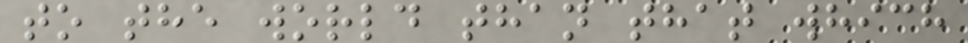to the world than that which
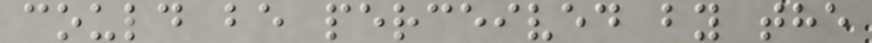could be perceived by the
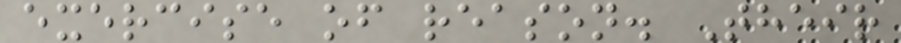exercise of reason. Their
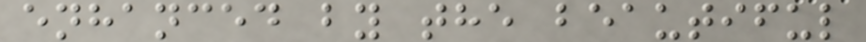enhanced by the beautiful
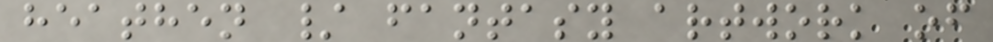heathen / fantasy artwork of
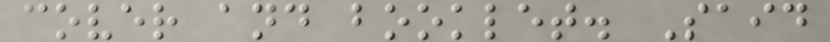cover and booklet. Said
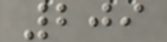209
